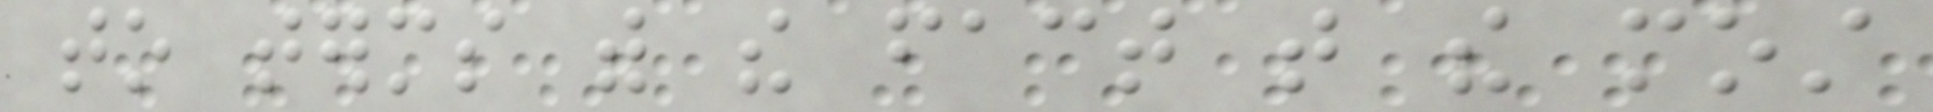to terms with the fact that the most
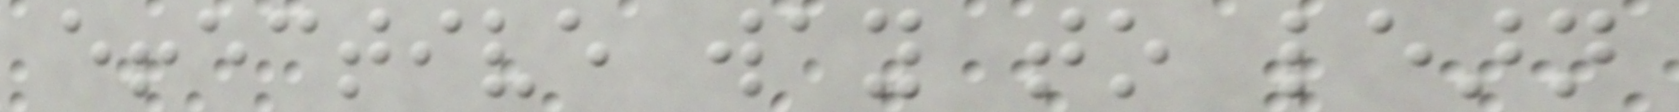effective way to learn
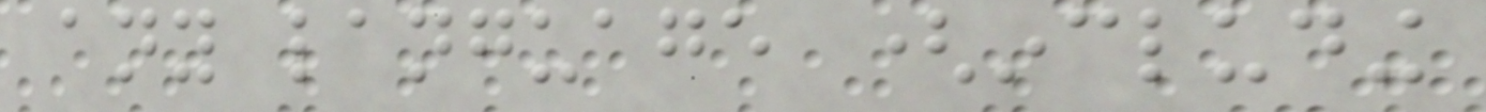any language (including
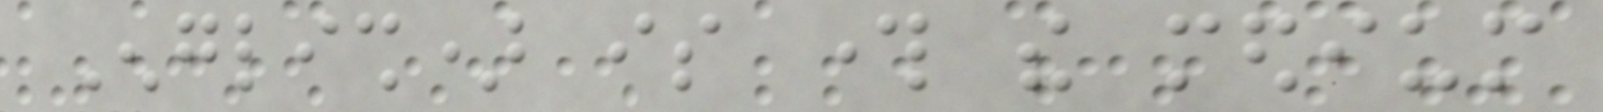English) is through the medium
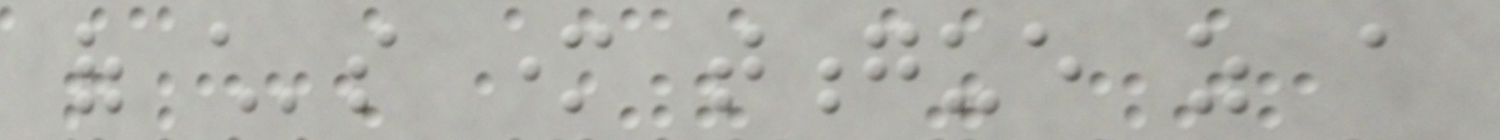of child's mother tongue as a
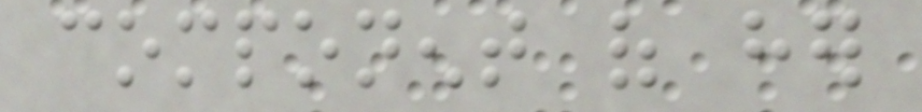component of her
